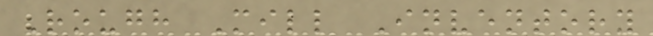Rough Mill Inventory
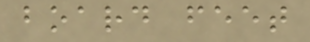board feet
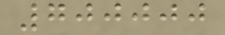700000
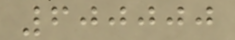600000
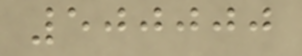500000
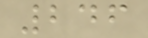246
